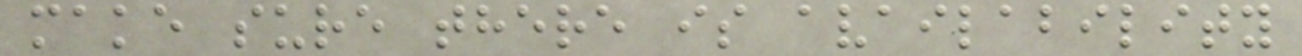make sure there is availability
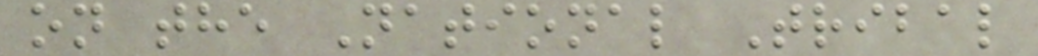on the National Tribal
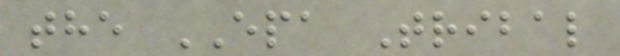the EPA Tribal
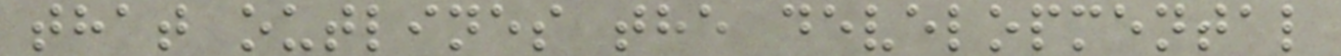that outlines the developmental
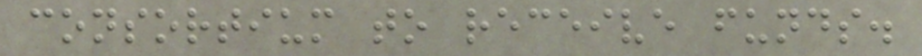consortium to receive funds.
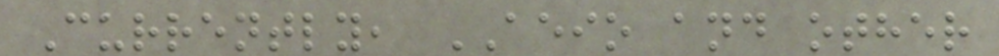Currently, AEIO and other
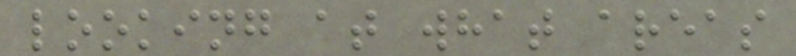looking at what areas
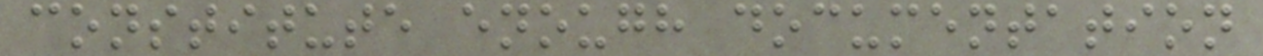constitute enough documentation
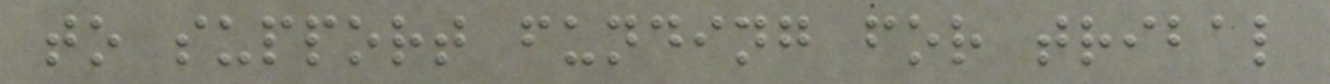to support funding for tribal
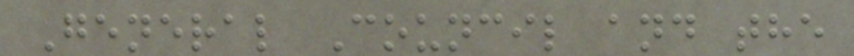General Council and the
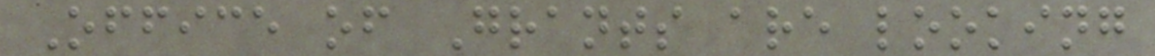Office of Grants are looking
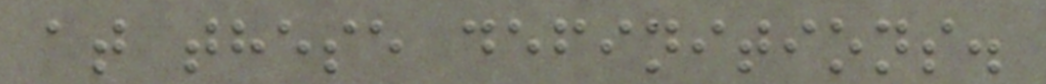at these definitions.
